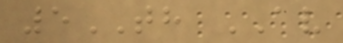5TH AV
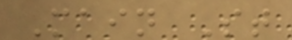Main St
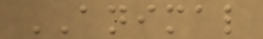ANIMAL
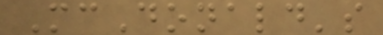McDonald's
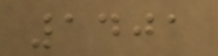1401
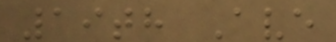19th Ave
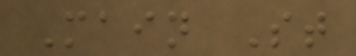Main St
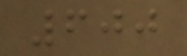600
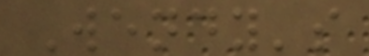Wendy's
